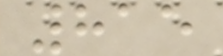815
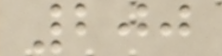200
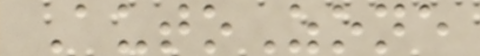AutoZone
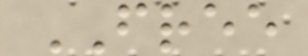FREE
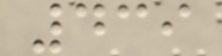439
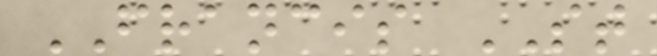FRANCIS ST
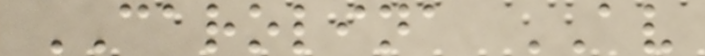CAROLINA AV
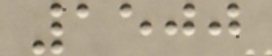1500
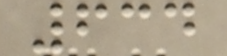634
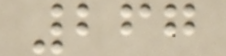267
